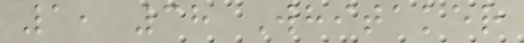1, 38 Whitaker
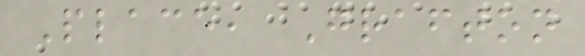Place, Grafton
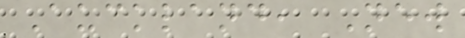Auckland, New
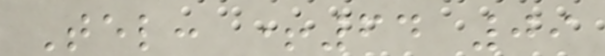Tel: +64 09
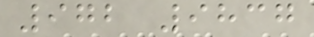972 9837
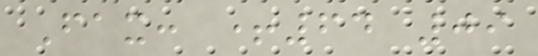Fax: +64 09
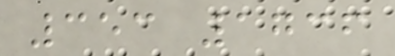353 1736
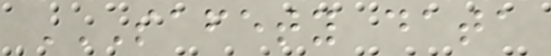SAFETY DATA
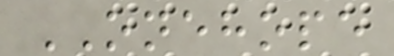ONEHOPE
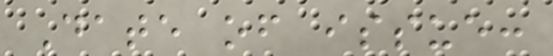Date of issue:
